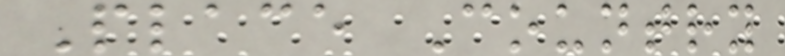Place Country
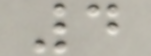4
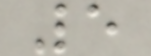5
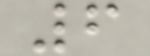6
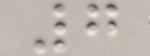7
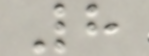8
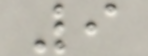9
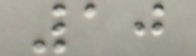10
